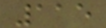115
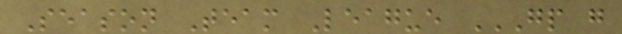Season Team League GP G
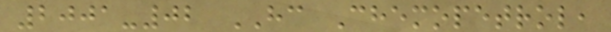2001-02 HC Chemopetrol,
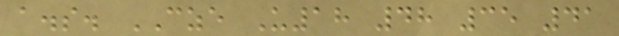a.s. CZE U18 48 35 41
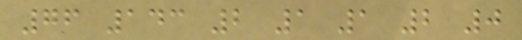76 143 2 1 1 2 0
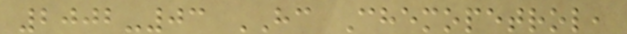2002-03 HC Chemopetrol,
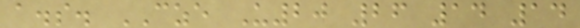a.s. CZE U20 26 14 14
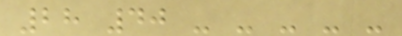28 40 - - - - -
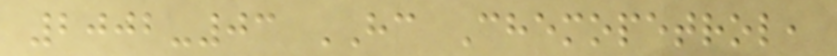2002-03 HC Chemopetrol,
